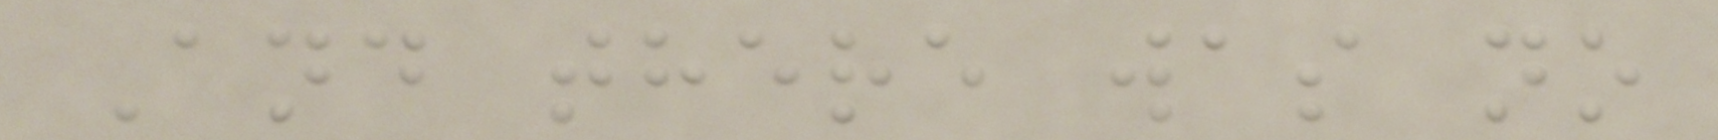And there was no
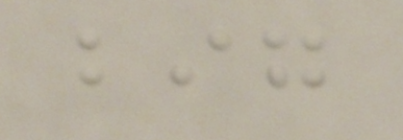big
